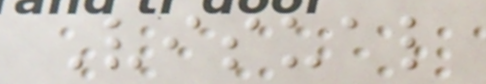Visual
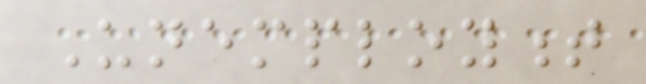Unemployment
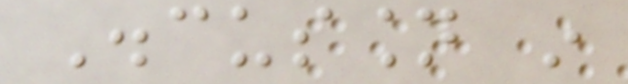Discussion in
